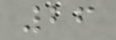26
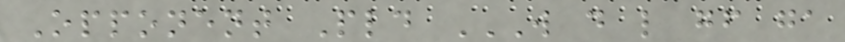Opponent Pld W D L GF GA
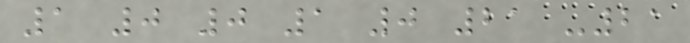1 0 0 1 0 21 -21
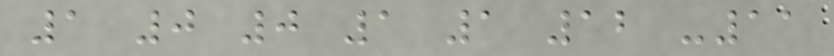1 0 0 1 1 12 -11
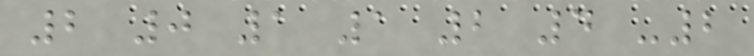2 0 1 1 2 4 -2
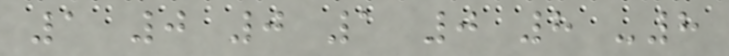1 0 0 1 0 8 -8
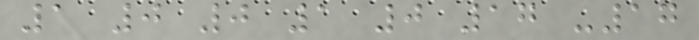1 0 0 1 0 17 -17
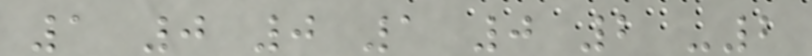1 0 0 1 0 2 -2
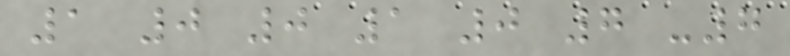1 0 0 1 0 7 -7
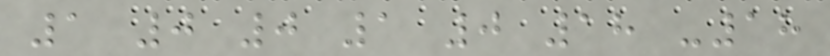1 0 0 1 0 18 -18
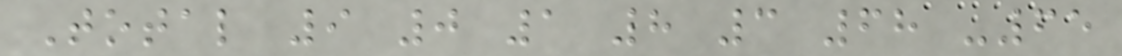Total 9 0 1 8 3 68 -65
